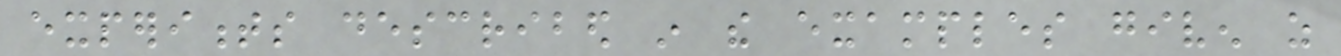experiments described in the examples given as
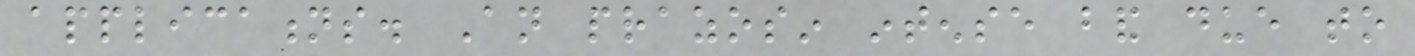applications. An prazosin intense band due to
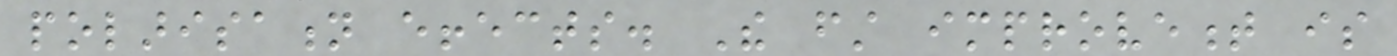polarisation effects. The first improvement is
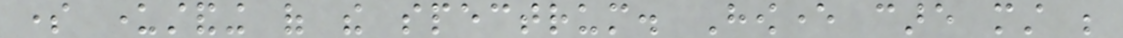some understanding of the spectrum. However care must be
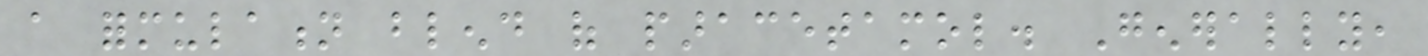a formulation blend of paracetamol. Generally,
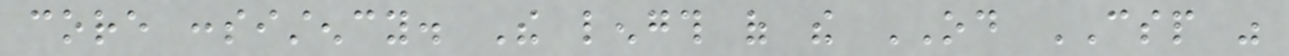core consistency. The length of the OD CSP was
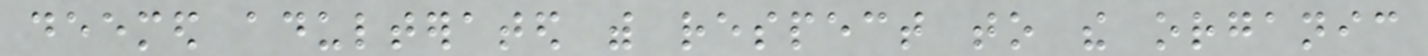deemed adulterated with respect to the organic
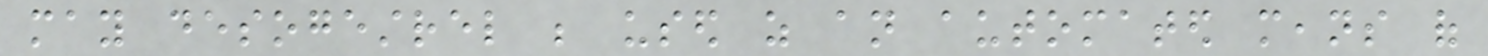may desogestrel be used as an automated means of
